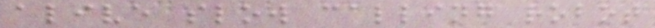alive slow calling robot
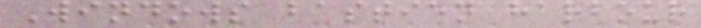Windows bastien harbour
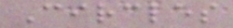Circles
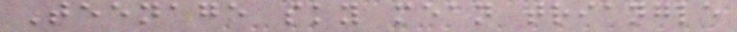Teenage sky mean triangle
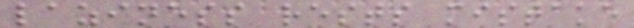laziness rests mistake
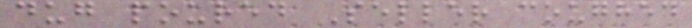dug poured Seller coughed
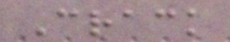Crack
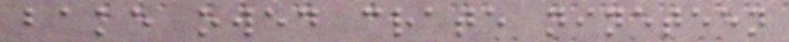bake owed crate nineteen
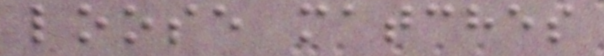loose matches
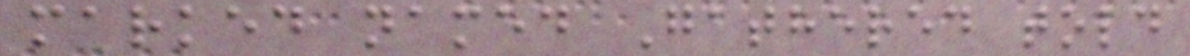marked named Gathered told
